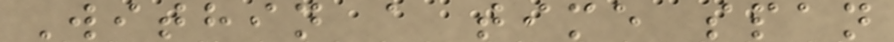Within a time span
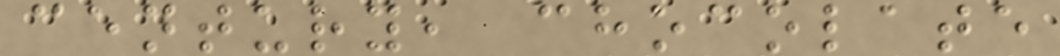century, chocolate
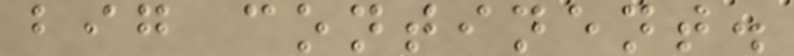big continent.
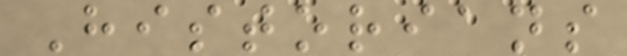Historians
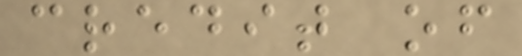credit of
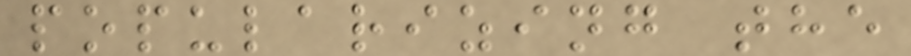popularizing the
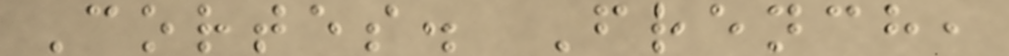Cortes. French,
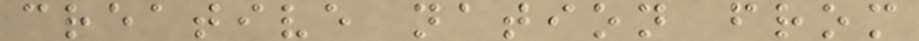creative nation from
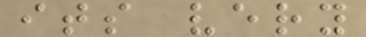its very
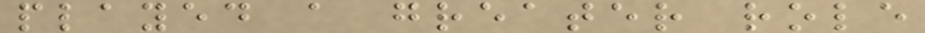played a greater role
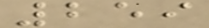259
